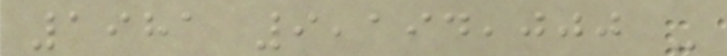1981 9,194,000 -
